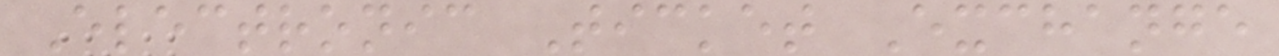Electronic Ticket Exchange
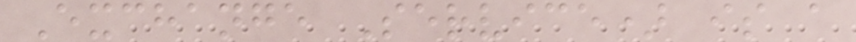Exchange Service) is a
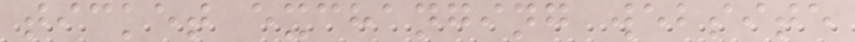ticket exchanging website
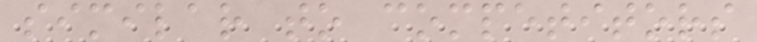similar to competitors
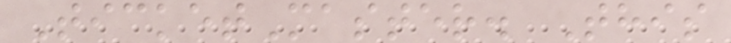TicketMaster. This
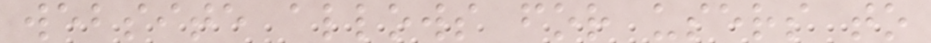website allows for users to
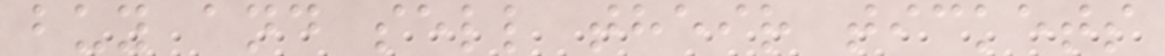buy and sell their tickets
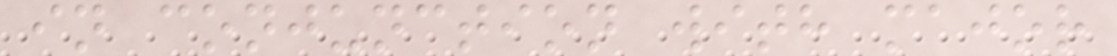in conjunction with major
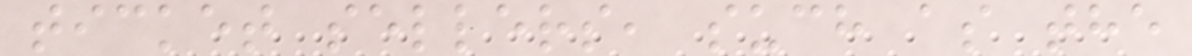ticket sellers, such as the
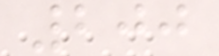200
